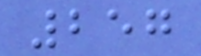257
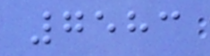7583
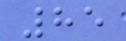85
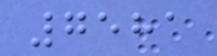7581
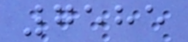7585
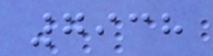7938
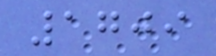1709
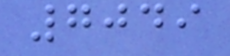7049
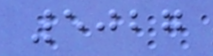5027
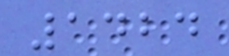1424
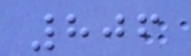806
